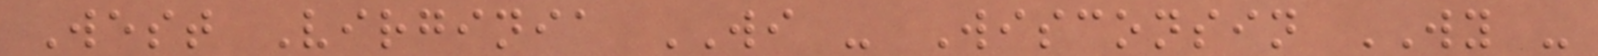West Virginia WI - Wisconsin WY -
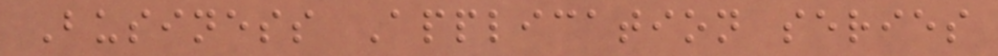Business Application series
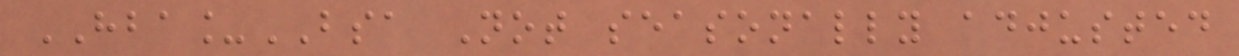HBA_BSA Not seasonally adjusted
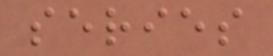series
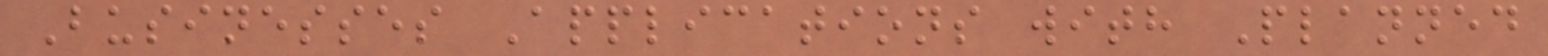Businesses Applications with Planned
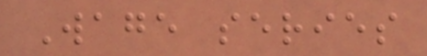Wage series
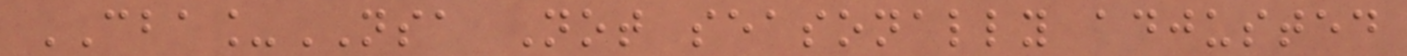CBA_NSA Not seasonally adjusted
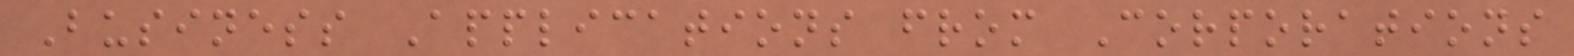Business Applications from Corporations
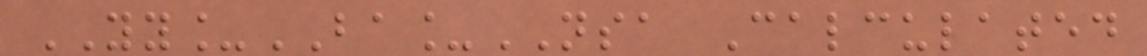YY_BA_NSA Calculated
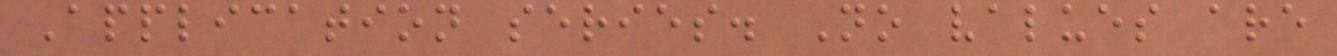Application series. No values are
